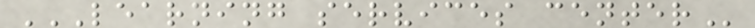LEARNING SERVICES CENTER
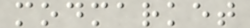modmarket
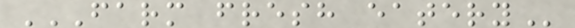FARM FRESH EATERY
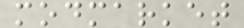modmarket
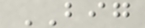BIG
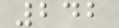242
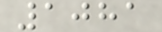1081
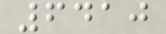6410
